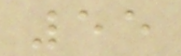55
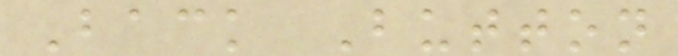Back Button
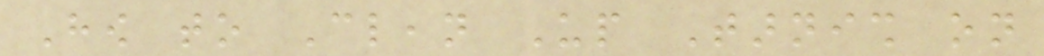How to Clean Up Tarnish on
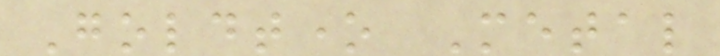Goldtone Metal
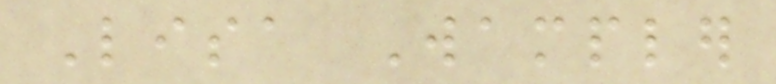Lisa Wampler
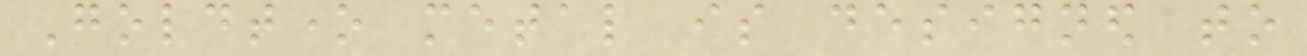Goldtone metal is designed to
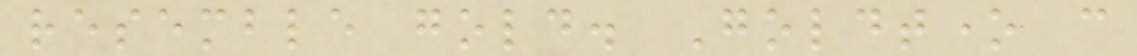resemble gold. Goldtone can
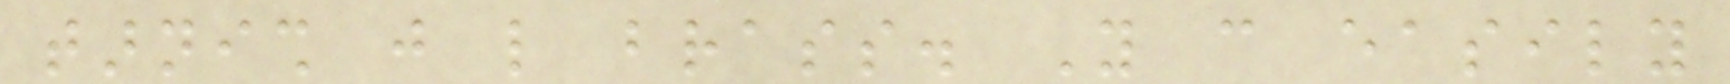tarnish just like brass. You can easily
